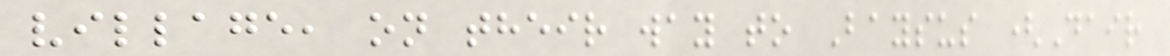village, on their way to Baysus (Dair
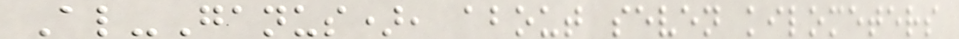Al-Ganus), about seven kilometers
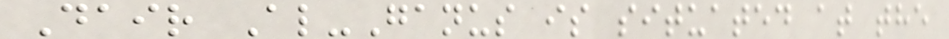Dair Al-Ganus is situated at the
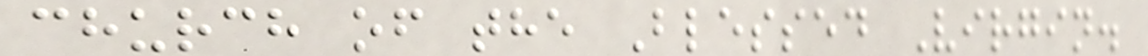church of the Blessed Virgin.
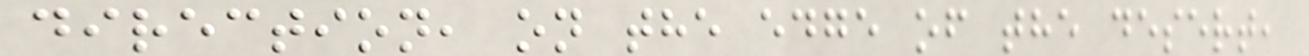direction, on the edge of the desert,
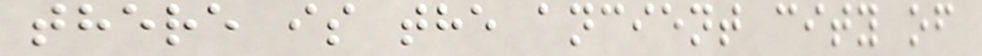there is the ancient city of
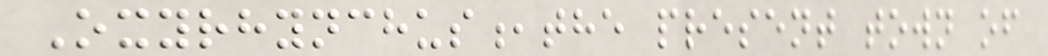Oxyrhynchus,the present town of
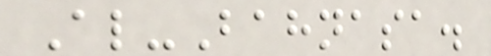Al-Bahnasa.
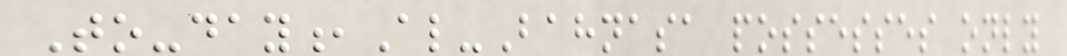To-day,Al-Bahnasa possesses only
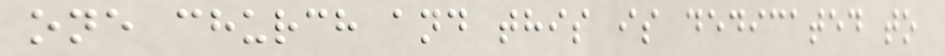one church and this is dedicated to
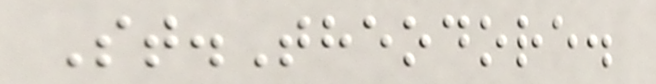St.Theodore.
